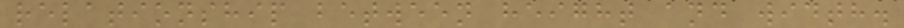relationship between height and width.
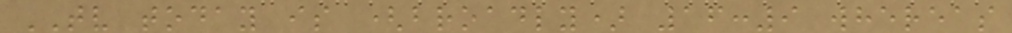TV today is (broadly) 16:9 whereas
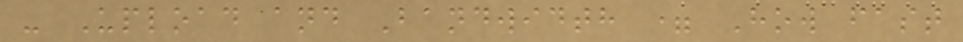- Upload and Bandwidth = How fast
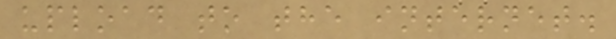upload to the internet.
